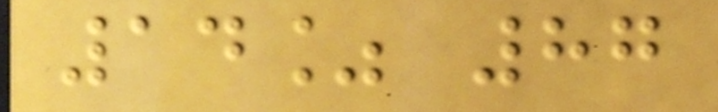14% 87
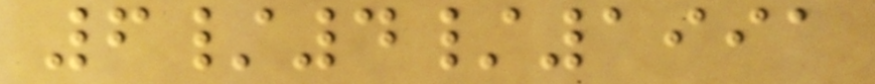6/4/1991
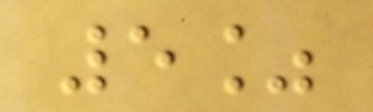5%
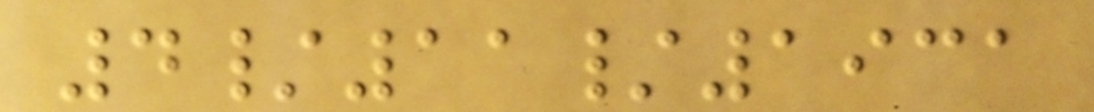4/11/1931
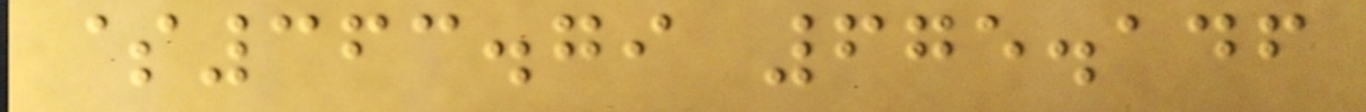$363.79 675.146
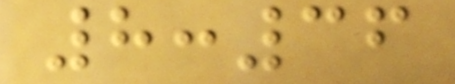8:36
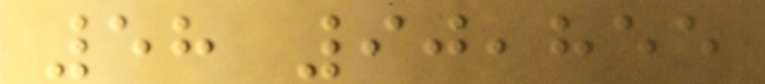58 90,855
